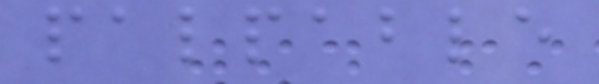palpable
